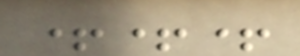+++
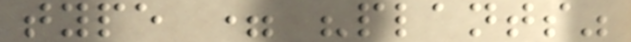type = "plants"
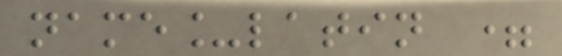name_latin =
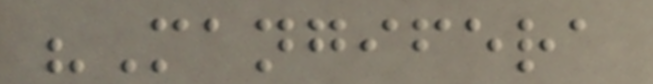"Mangifera
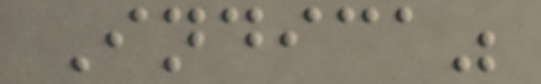Indica"
